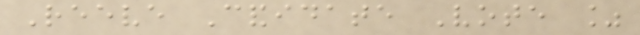Reeve Candidate Vote %
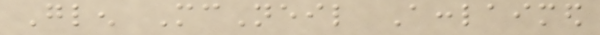Glen McNeil Acclaimed
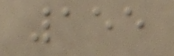155
